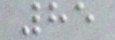85
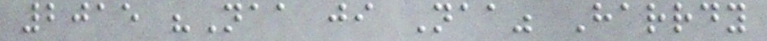2015 "Naa ji Naa" Harrdy
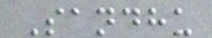Sandhu
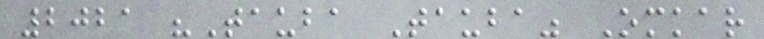2021 "Tauba Tauba" Omkar
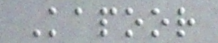Kapoor
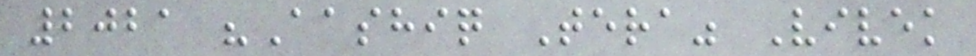2021 "Aashiq Tera" Vivek
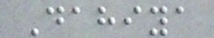Dahiya
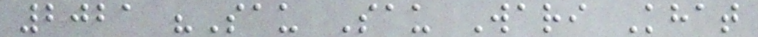2021 "Sau Sau Wari Khat
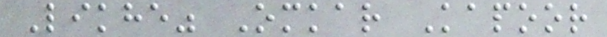Likhe" Omkar Kapoor
